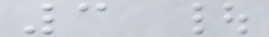3 |
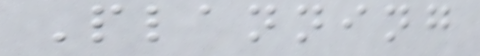Planning
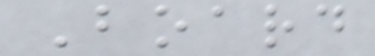Board
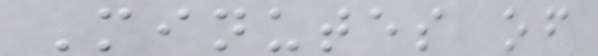Minutes of
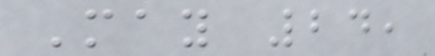May 24,
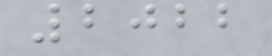2022
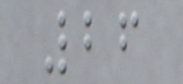26
